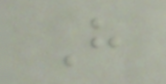H
